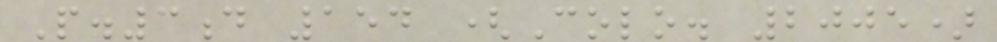P.3d 154 (Colo. 2005)
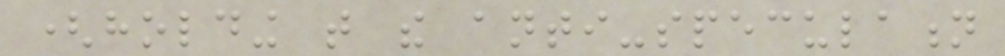(holding that the anti-speculation
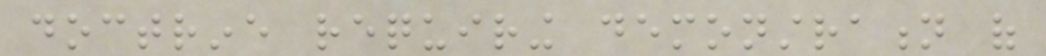doctrine requiring demonstration of
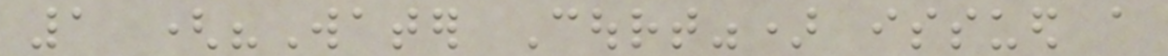1 ("Water Court") issued a
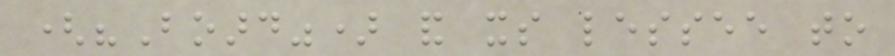("Board") and its lessee to
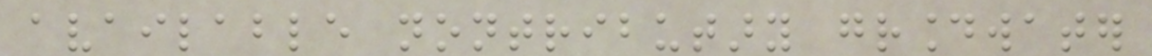available nontributary groundwater
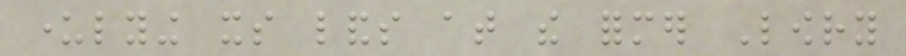underlying its lands at the former Lowry
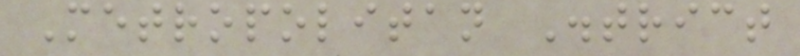Metropolitan District
